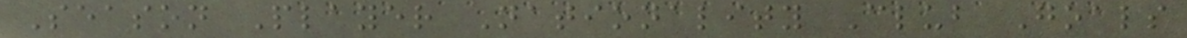Season Player Nationality Club Goals
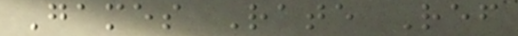Games Rate Ref
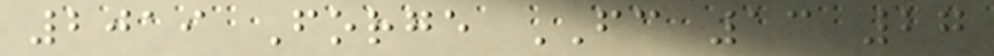2019 Forge FC 13 27
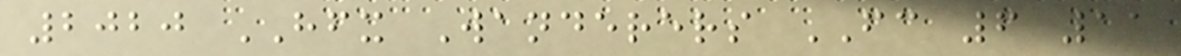2020 HFX Wanderers FC 6 11
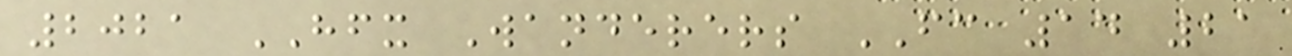2021 HFX Wanderers FC 14 21
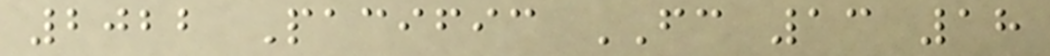2022 Pacific FC 13 18
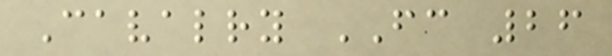Cavalry FC 26
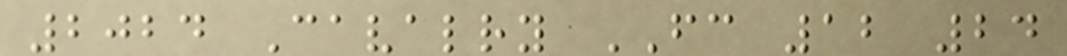2024 Cavalry FC 12 24
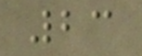23
